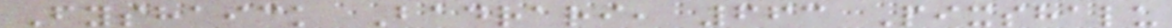Fyshaick Badrari, 663 Pixshalu
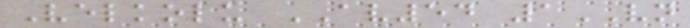Velkolu AV54 1VN
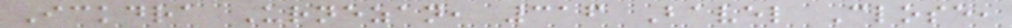Ickdra Urnezan, 316 Bavel Close,
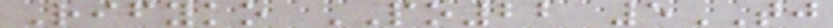Rifyko PO22 5TJ
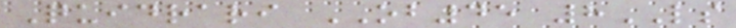Quidrari OB45 8LS
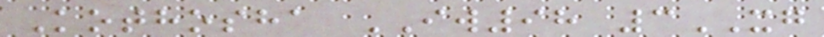Kothosha IW98 3XG
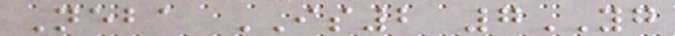Neba IS2 7YG
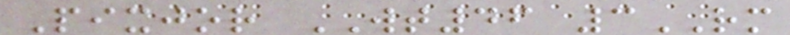Pixjor WT46 3RM
